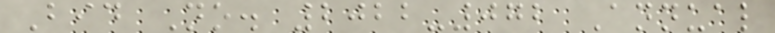Bid No. 2022-072 Annual
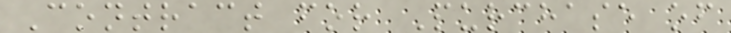Contract for Purchase of
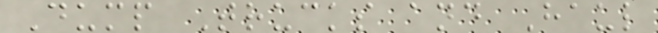Dump Trucks and Haul
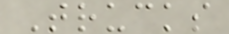Trucks
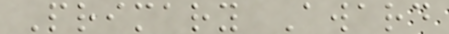Primary Award
